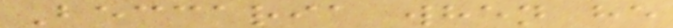Beccaria when he
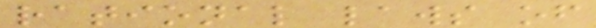rational laws of
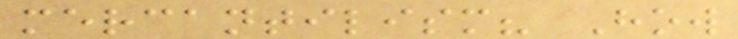mercantilism? How
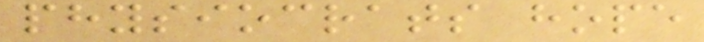physiocrats hope
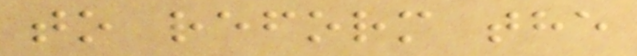to reform the
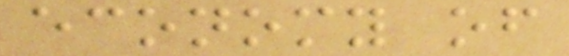economy of
